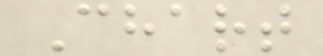Chart
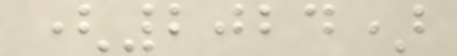(2024)
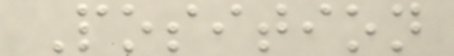Position
